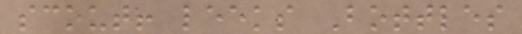scout! leeks Bottles
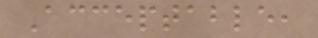Acceptable,
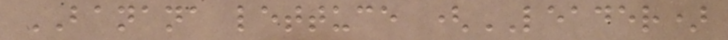BANANA lettuce (LEADER)
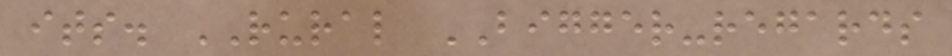its. RURAL BIGGER-regards
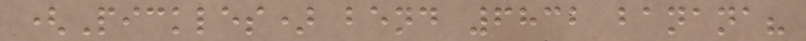(Pickles) bend 6832 banana?
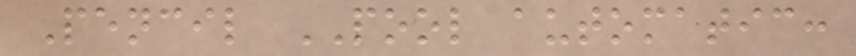Pencil POOL automatic:
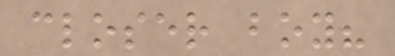closer boy?
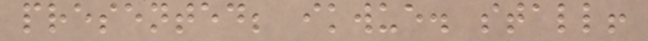presented; ikwue. stall!
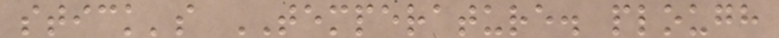stick's TEMPERATURE. plough
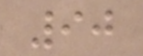90
